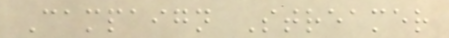Campaign Streamer
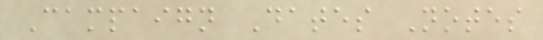Campaign Dates Notes
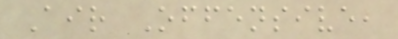Air Offensive,
